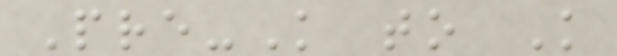Pre-K to K
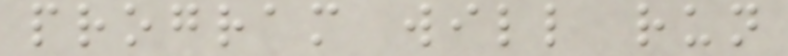program will run
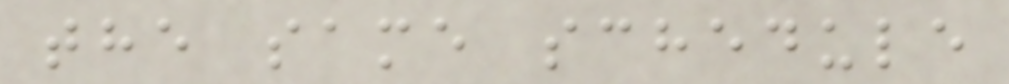the same schedule
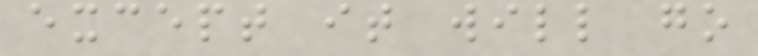except it will go
